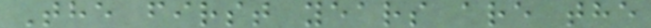The first years are the
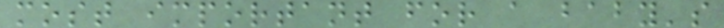most important for a baby's
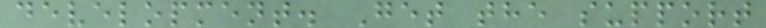development. Get the support
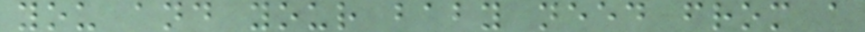you and your baby need from a
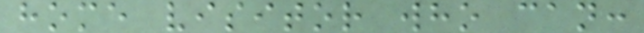home visitor who can:
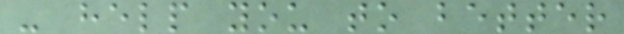- help you to better
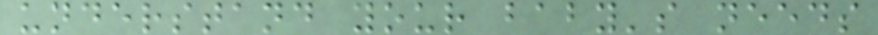understand your baby's needs
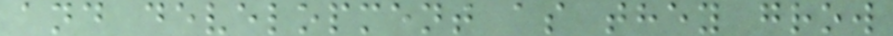and development as they grow
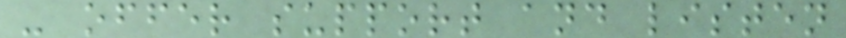- offer support and listen
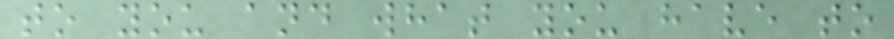to you and what you have to
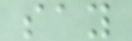say
